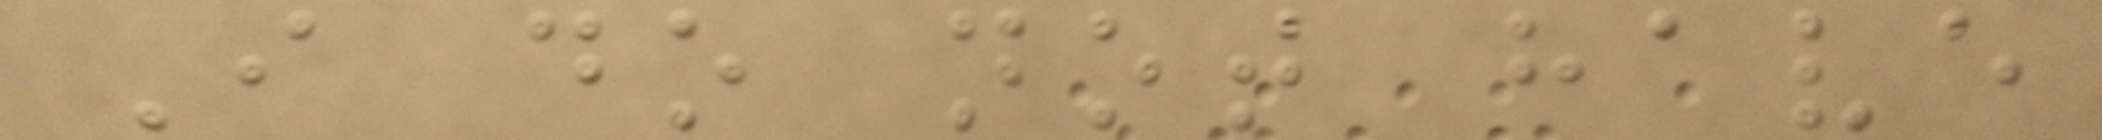I do not have
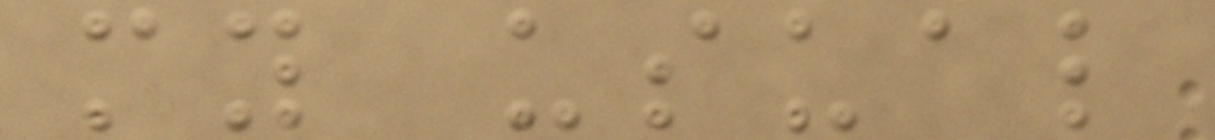my usual
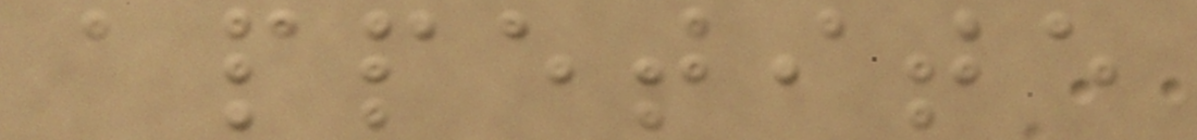appetite
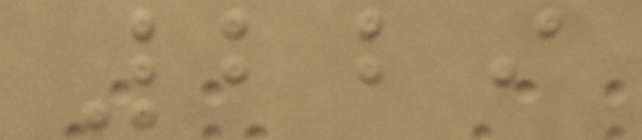229
